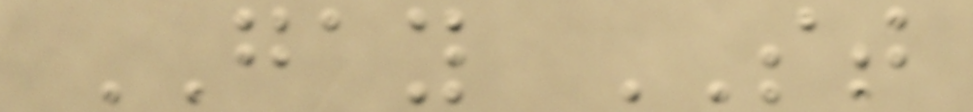GAY ST
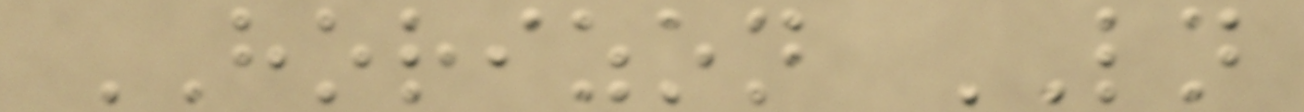HORIZON LN
